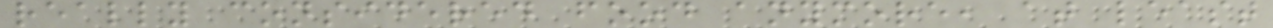really considered food anymore, at least
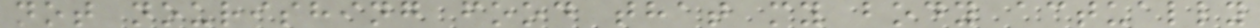not nourishing food that my body actually
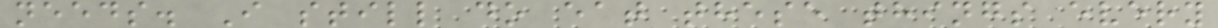needs. I still do eat these things every
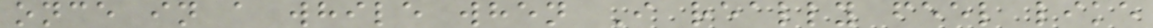once in a while when I really feel like
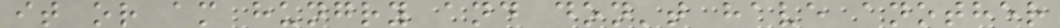it or am hungry and don't have another
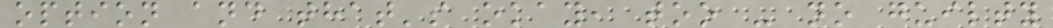option and that's okay, too - no guilty
